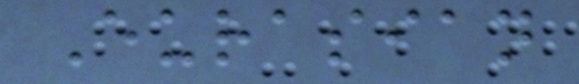Eurasian
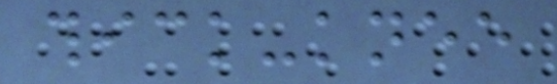thick-knee
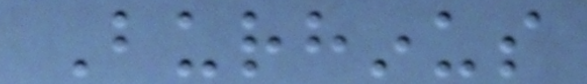Burhinus
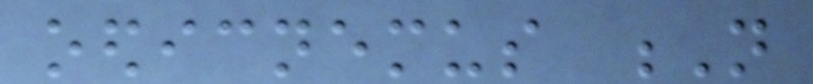oedicnemus N
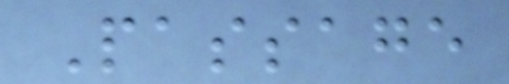Passage
